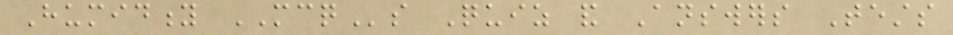Humidity MCQs Quiz and Answers Tests
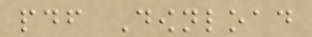pdf Download
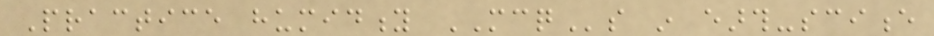Practice humidity MCQs in earth-science
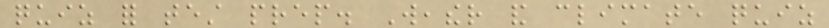quiz for test prep. Weather and climate quiz
